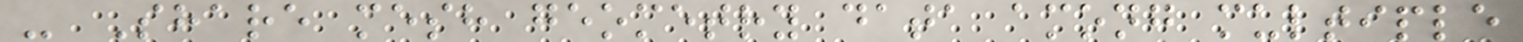- Share mesh geometry data among multiple
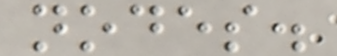nodes.
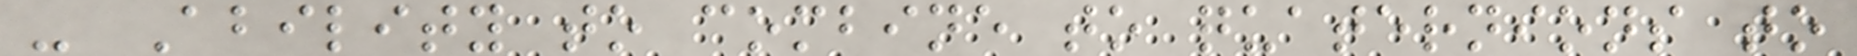- Ability to combine to quaternions to
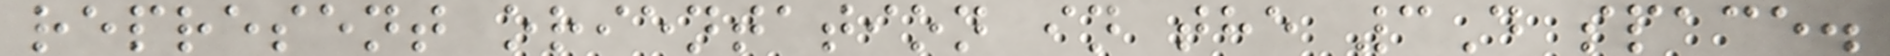represent orientation in the 3D space.
